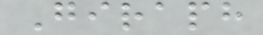Giraph
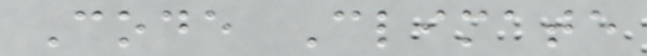Code Climate
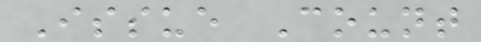Issue Count
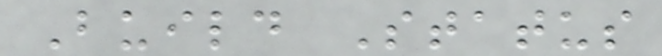Build Status
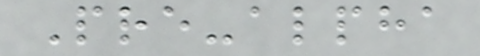Pre-alpha
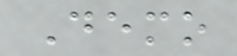Demo
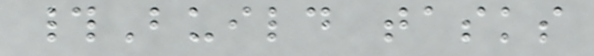#Build tasks
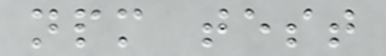npm test
